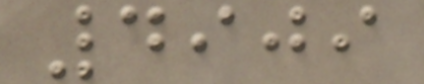4909
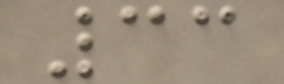33
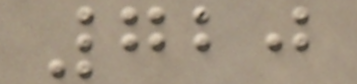720
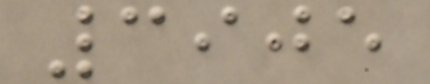3905
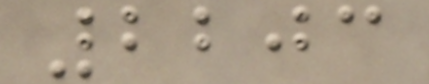2203
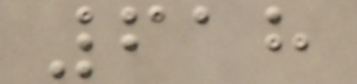618
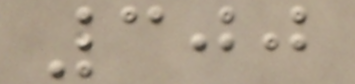300
